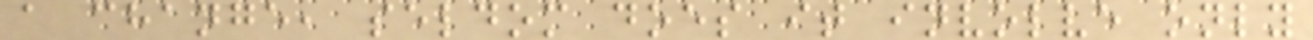a change, seldom does it involve only
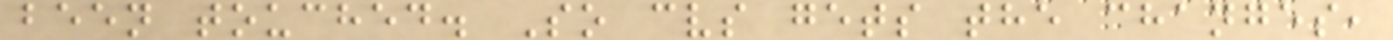been touched. So cvs gets the changes,
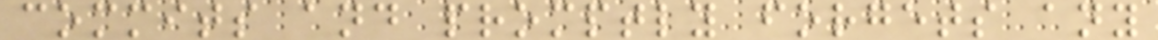commits and promptly forgets any
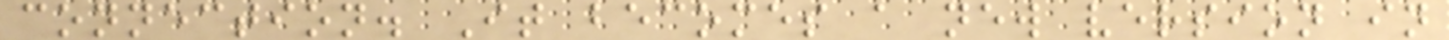connection. It becomes a new version in
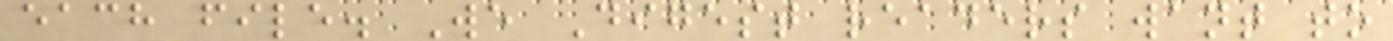each file. We Digest readers want to
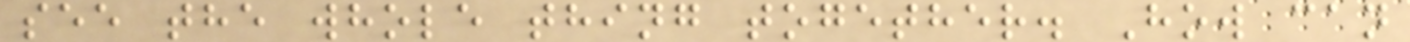see the whole thing together. How can
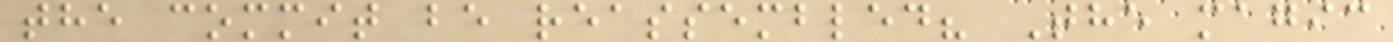the commit be reassembled? The magic
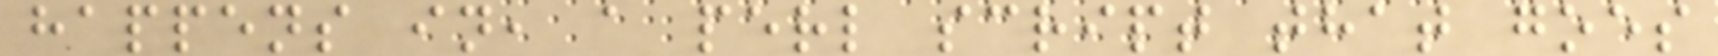happens in, a perl script that goes
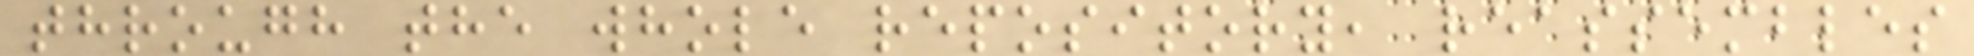through the whole repository, reassembles
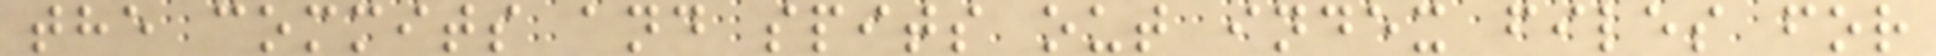the commits and spits out index files for
